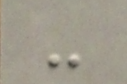-
